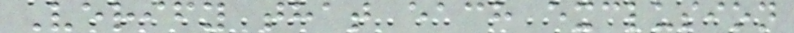Verify that each exclusion
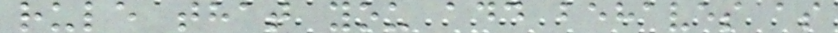rule that you add behaves as
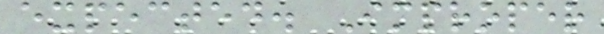expected. Improper
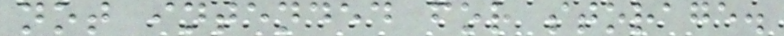not intended for storage.
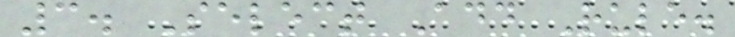3. Select Add Rule.
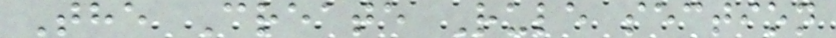The Create Rule section
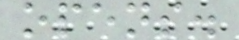opens.
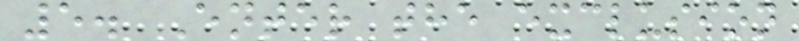5. Enter the exclusion
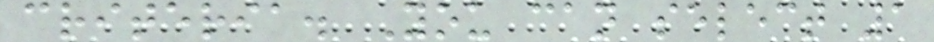criteria. You can select 1
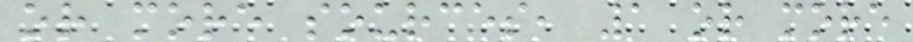or more sources, 1 or more
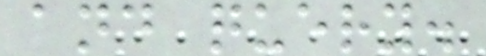and query.
